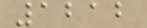1212
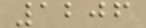1206
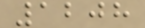1208
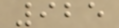925
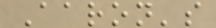Aaron's
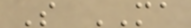S MA
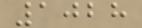1028
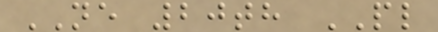NE 20th PL
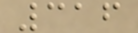316
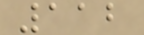112
